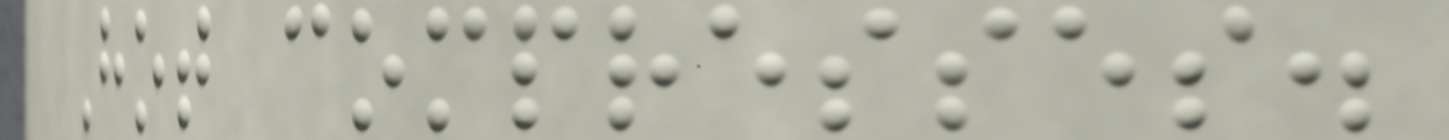Hot compresses.
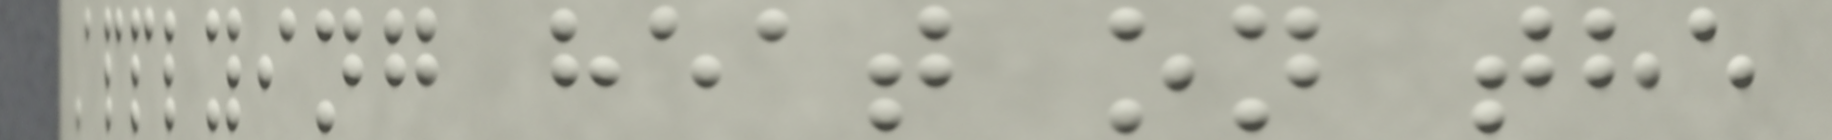Applying heat on the
